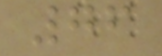76
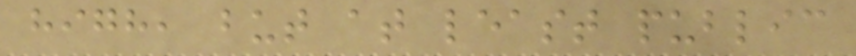high, but at least public
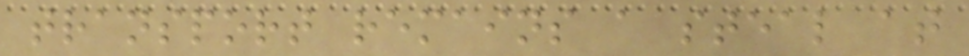transport remains a steal at
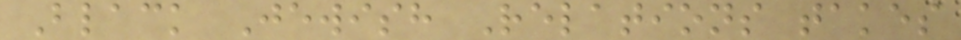Black Jewish Relations takes
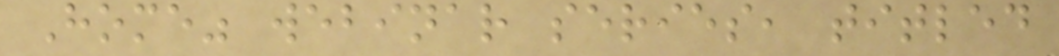Home" webinar series, titled
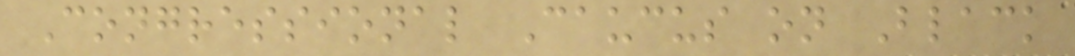Congressional Caucus on Black
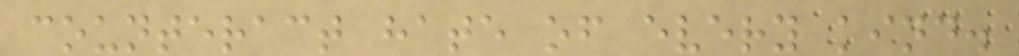counteract hate of every kind.
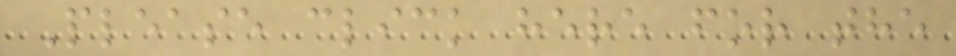Please click here for the
